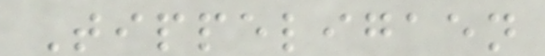Tippeligaen
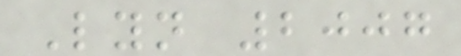Lyn 2007
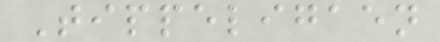Tippeligaen
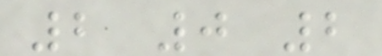2 0 2
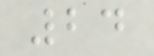24
